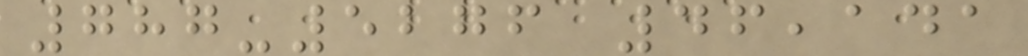787-5276 46,141
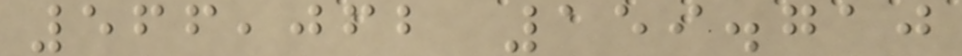566,062 159.710
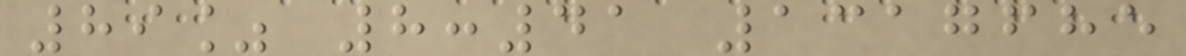89% 8:41 1317685
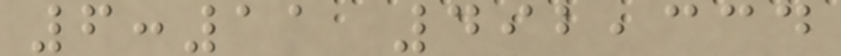6:11 492,334
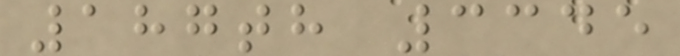187th 3345
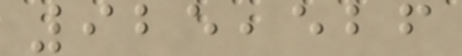925,526
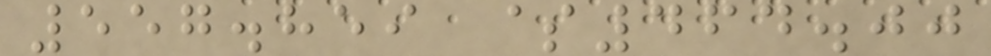557.859 $464.00
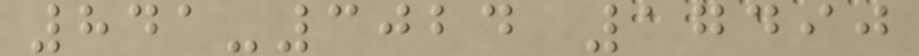841-3024 17490
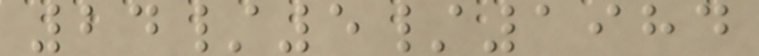24/5/1984
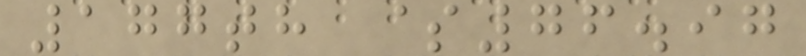177th $76.97
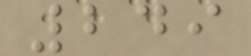249
